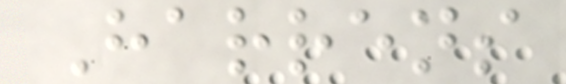Harrens
